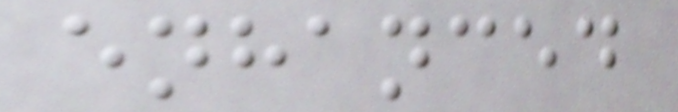enhanced
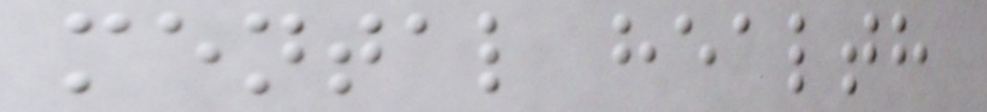mental health
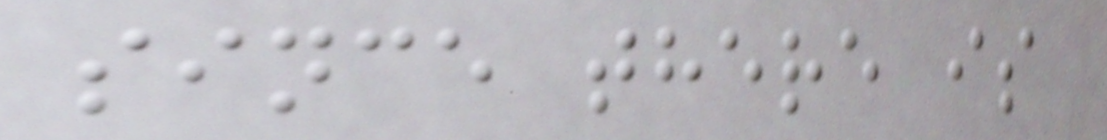since there is
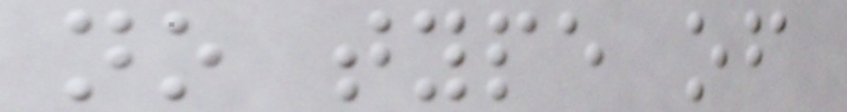no type of
